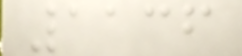1136
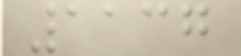1137
